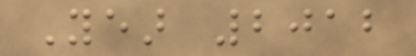Year 2012
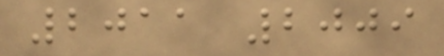2011 2009
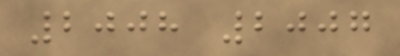2008 2007
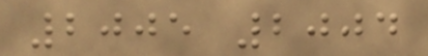2005 2004
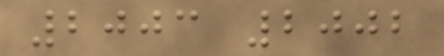2003 2002
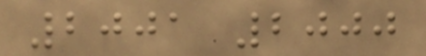2001 2000
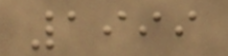1999
